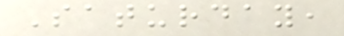Saturday,
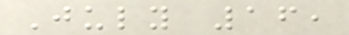July 16,
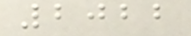2022
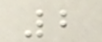2
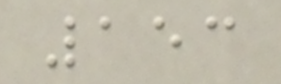153
